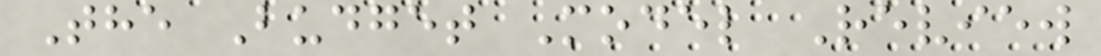The Budget Model Review
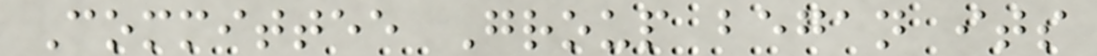Committee Group began its
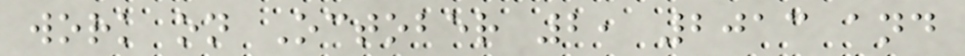work on October 2, 2013 and
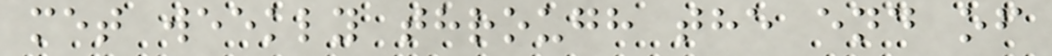met weekly through the end of
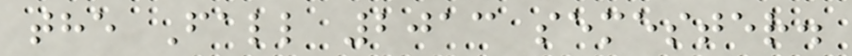the Fall 2013 semester.
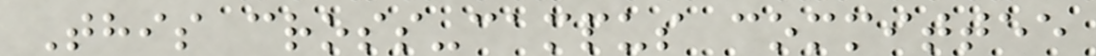This cross-campus committee
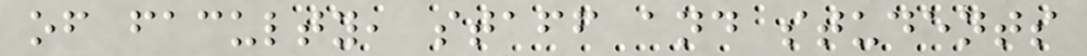of faculty, staff and students
